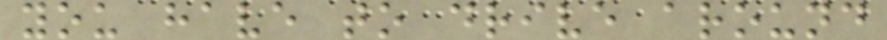you have to drive around
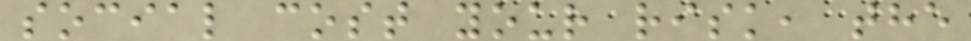social cost your risk, the
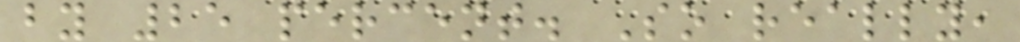by 25 percent. So really,
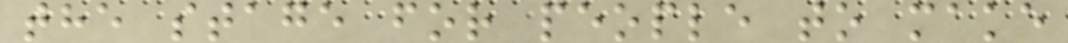the stage for people to make
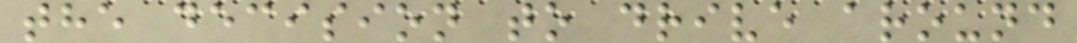the decision to drive around
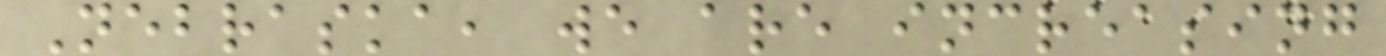Nebraska, we are increasing
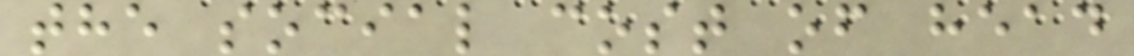the social cost of head
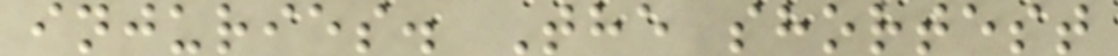injuries. The shortest
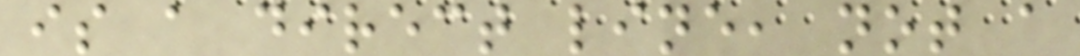is a direct line, not a
